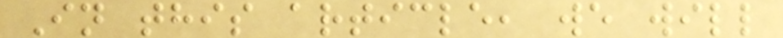In this article, we will
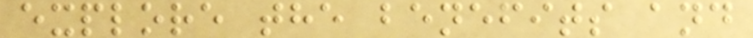explore the benefits and
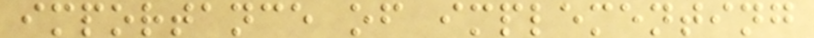importance of implementing
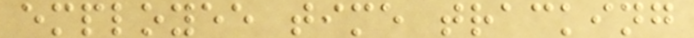employee time tracking
